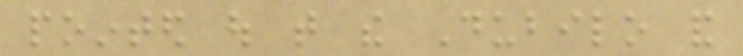pointed out that the Dubilo and
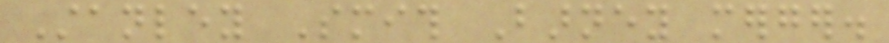Stanley Smith Barney merger.
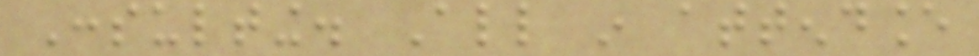Consulting. All in attendance
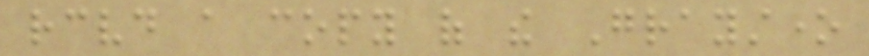received a copy of the Graystone
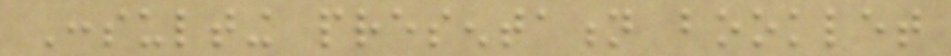Consulting presentation booklet
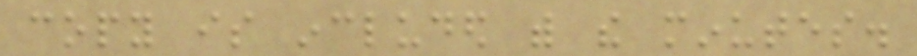copy is included with the minutes.
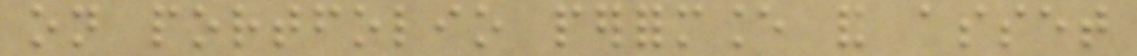on portfolio performance and asset
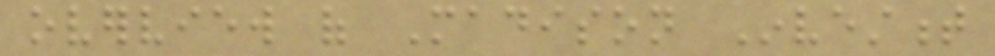overview of Madison Investment
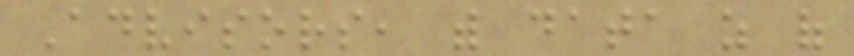Advisors, with data as of
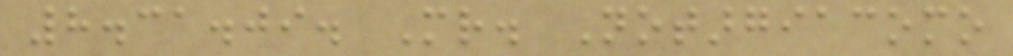8.31.09. Mr. Notargiacomo
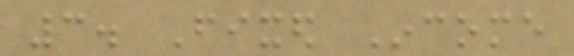3. Fixed Income
